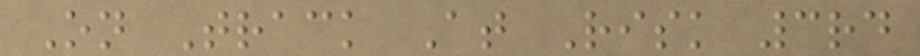On Track At Risk 3rd
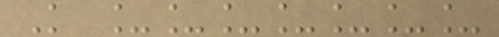K _______
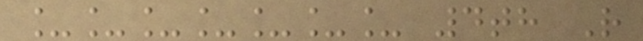_______ 4th R
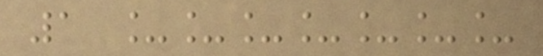1 _______
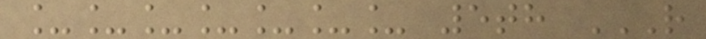_______ 5th R
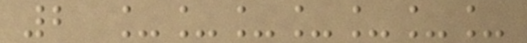2 _______
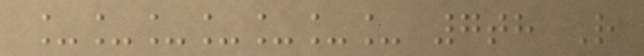_______ 7th R
